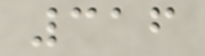316
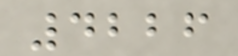4226
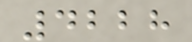4228
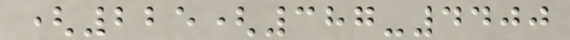(225(387-4400
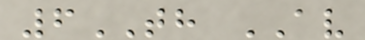6TH AV
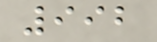992
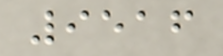9516
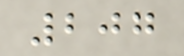207
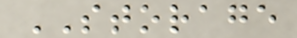STORAGE
